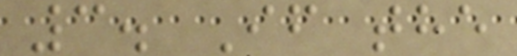3. If the
